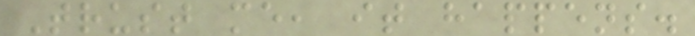Trust me, it happens.
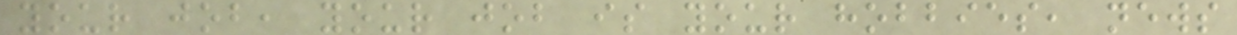your job, your job is your hobbies, news
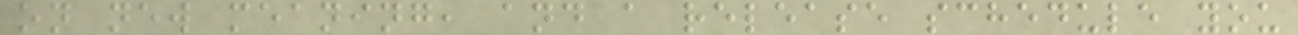on new meaning, and a release schedule you
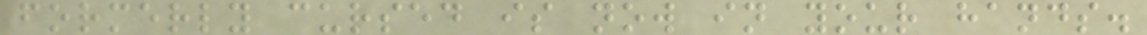formerly cursed is now in your hands.
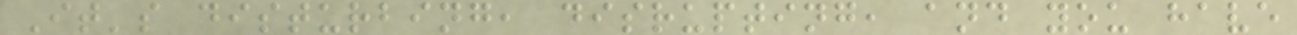It's disturbing, disrupting, and you have
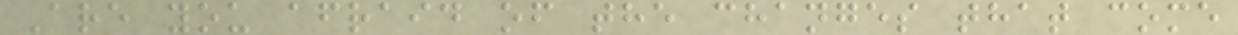Are you afraid of the changes that come
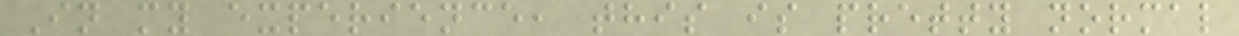In my experience, this is pretty normal
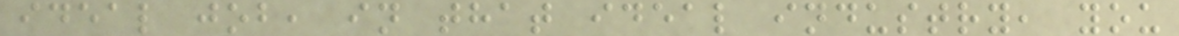ideal job, in that ideal industry, you
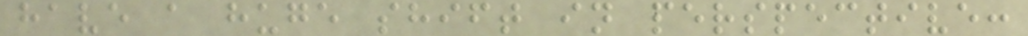have a huge shift in perspective:
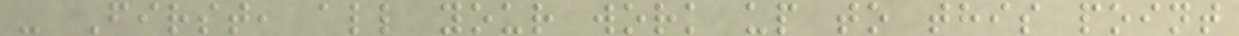- First, all your work up to this point
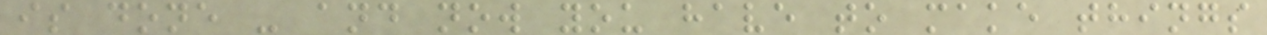is done - and now you have to make things
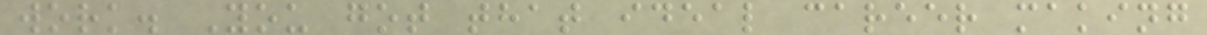work. You got that ideal career making
